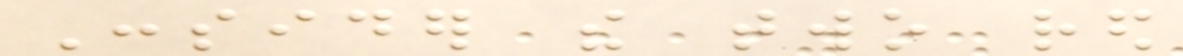Consider the two red
